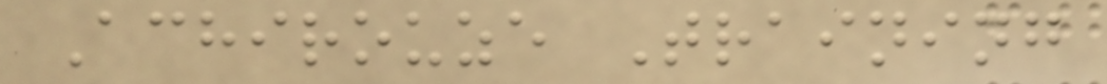Achirouze Training
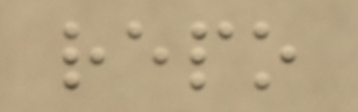repo
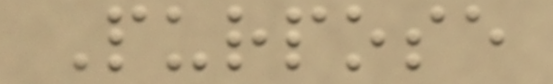Purpose
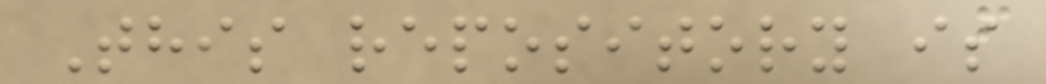This repository is
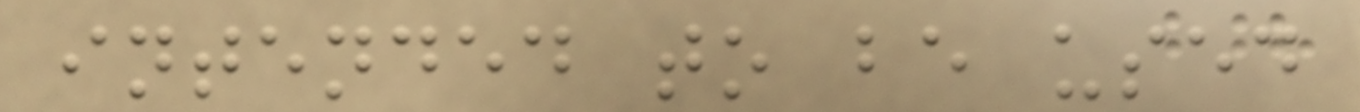intended to be used
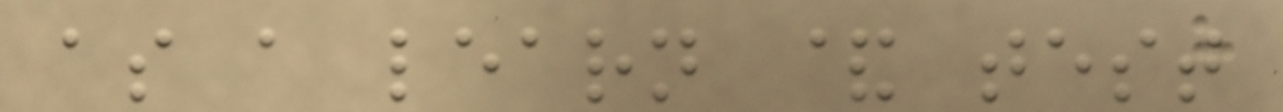as a learn & test
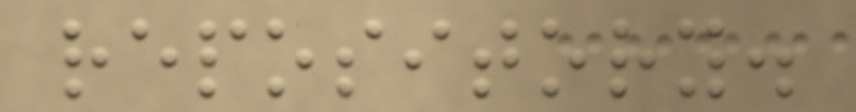repository.
